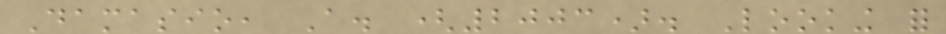Damasio, A. (2003). Looking for
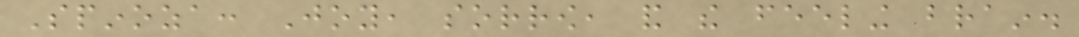Spinoza: Joy, sorrow, and the feeling brain.
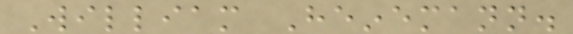William Heinemann.
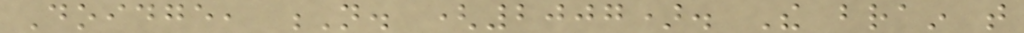Doidge, N. (2007). The brain that
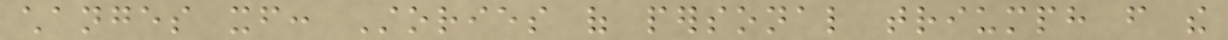changes itself: Stories of personal triumph from the
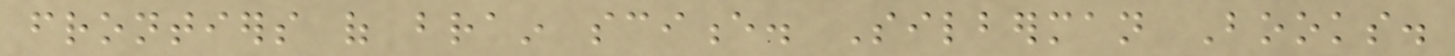frontiers of brain science. Silberman Books.
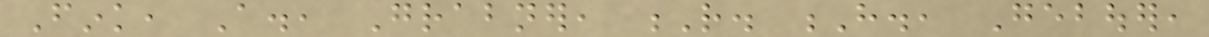Fink, A., Grabner, R. H., Gebouer,
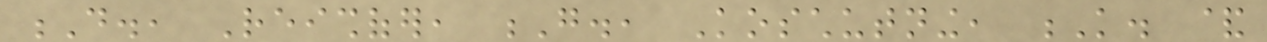D., Reishofer, G., Koschutning, K. &
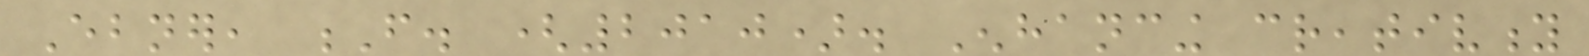Ebner, F. (2010). Enhancing creativity
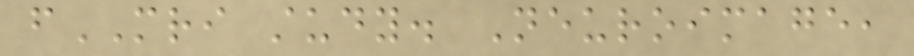fMRI study. Neuroimage,
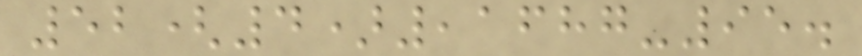52(4),1687-95.
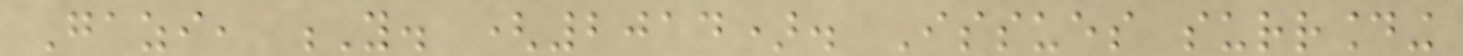Gazi, Y. (2014). Issues surrounding
